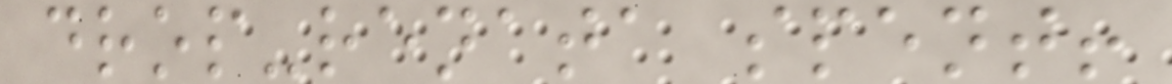drop-renata spent!
